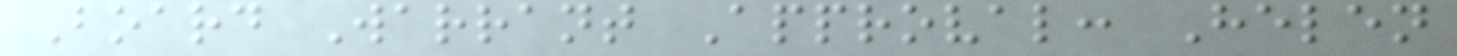Board Warrant Approval: Helen
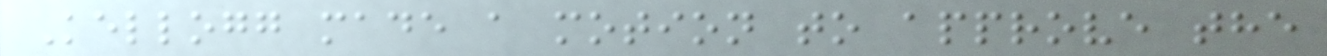Kellogg made a motion to approve the
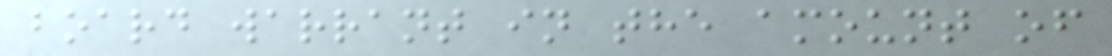board warrant in the amount of
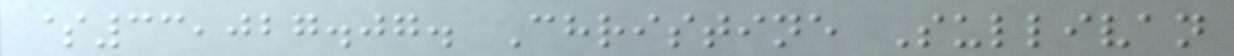$33,027.07. Christine Sullivan
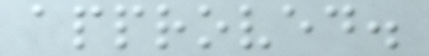approved.
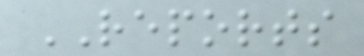REPORTS
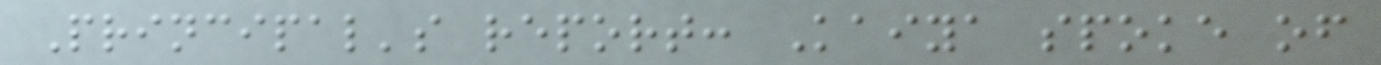Principal's report: Kaiya spoke of
